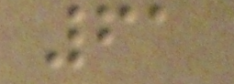61
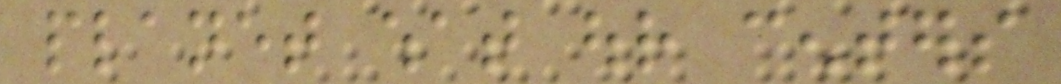planet what our centers
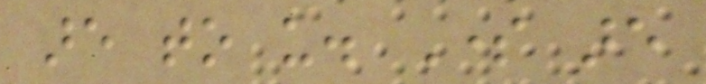are to us. Some are
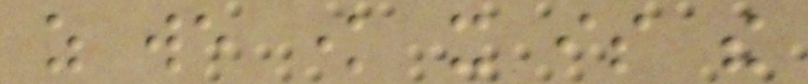as we know it is the
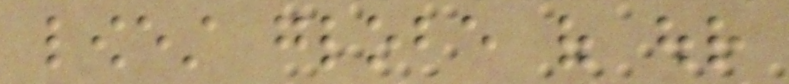lowest globe of our
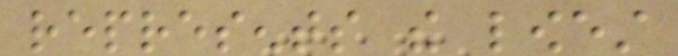represents the lowest
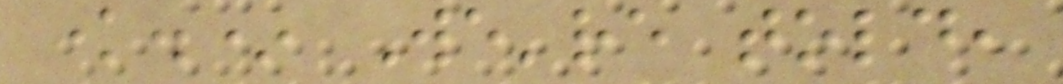know.* We're told,
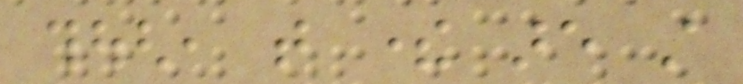though, that there are still
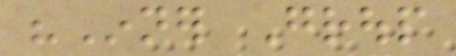"Inner Group
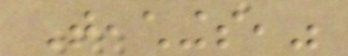Teachings,"
